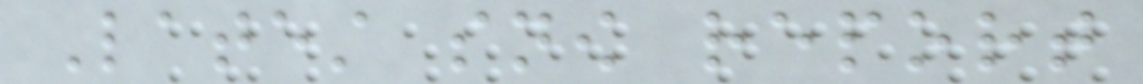Latest snow report
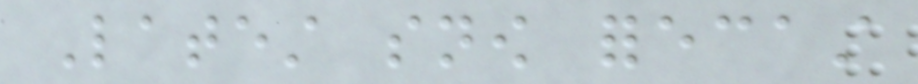Latest snow forecast
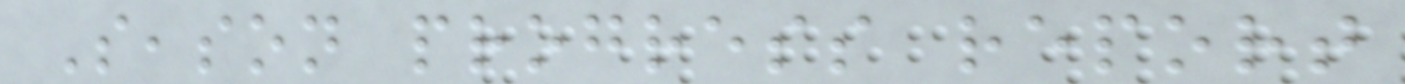Season progress report
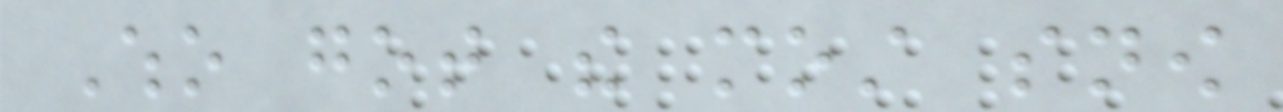Who got the most snow
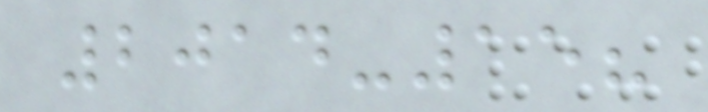2014-15?
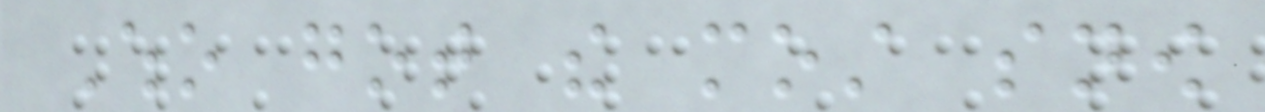Who got the most snow
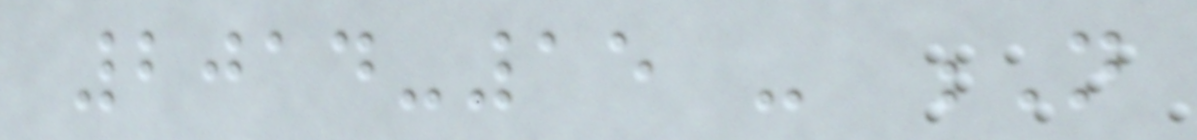2014-15 - N
